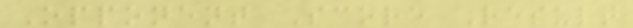Opponent Score Result
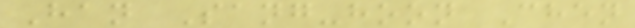Han Sang-hoon Chen
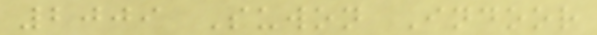2009 Suwon Indoor
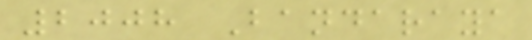2008 Bandaraya
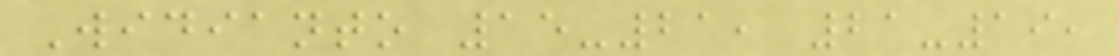Widianto 15-21, 21-19,
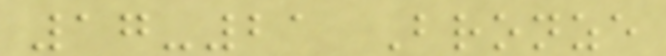17-21 Bronze
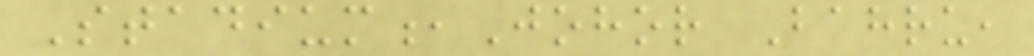Stadium,Johor Bahru,
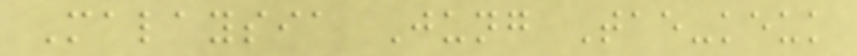Malaysia Jung Tae-keuk
